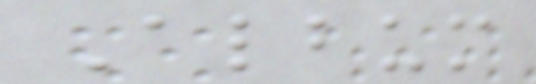Album
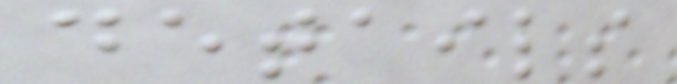details
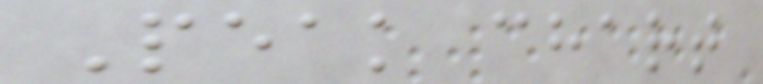Peak chart
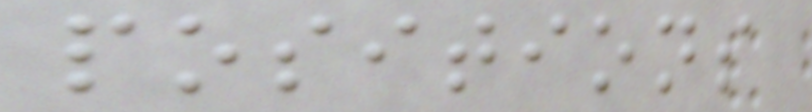positions
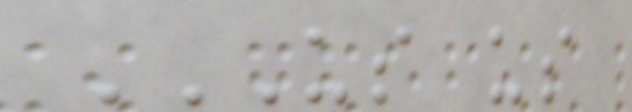US US
